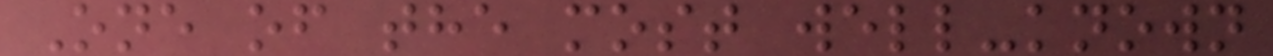One of the most well-known
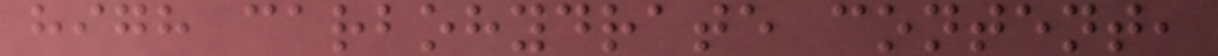high carbohydrate content,
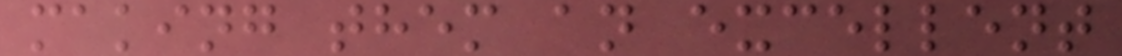making them an excellent
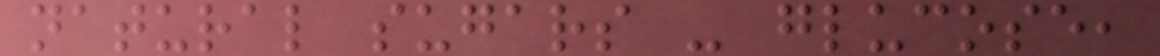natural sugars - glucose,
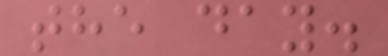the day.
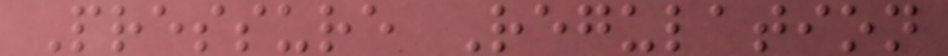Pressure Regulation
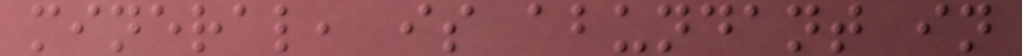mineral, is abundant in
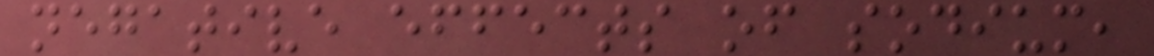negative effects of sodium,
